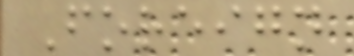Foreign
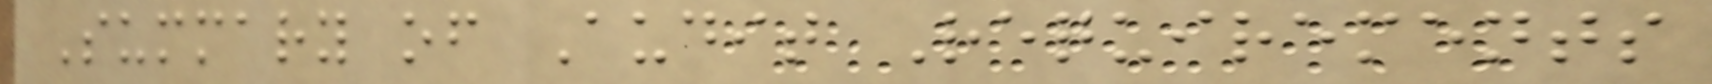Summary of Audit Requirements
